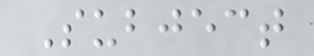Subject
